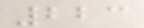223
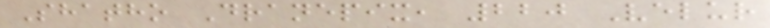Shatho Dranepix, 220 Velur
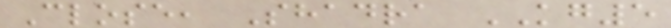Close, Shadra KG5
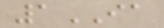1IA
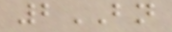2BN
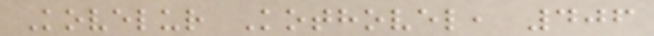Kovelur Kothovel, 406
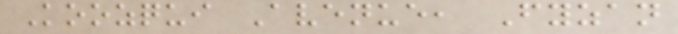Koozqui Avenue, Fyzan
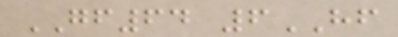GF64 6HF
